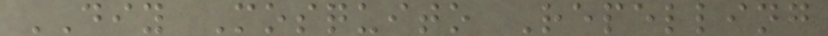DIY Mosquito Repelling
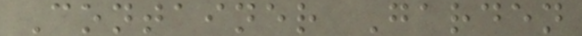Container Garden
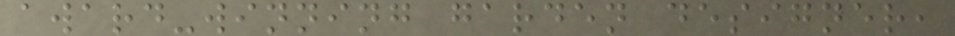award-winning garden designer,
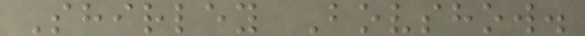Shirley Bovshow.
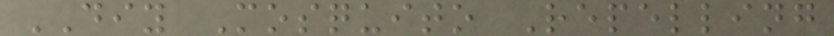DIY Mosquito Repelling
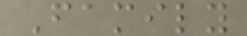Family
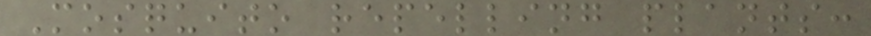Mosquito repelling plants:
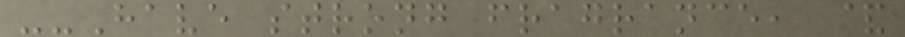--Have strong fragrance, &
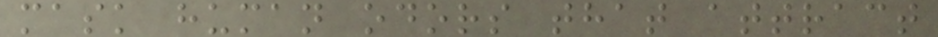mask human odors that attract
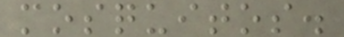mosquitos.
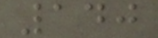140
